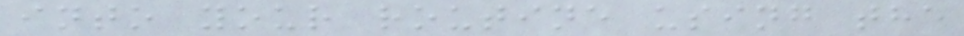into your routine using the
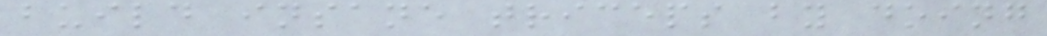build insane triceps by doing
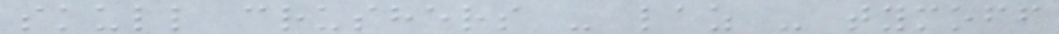skull crushers - laz - tymoff
